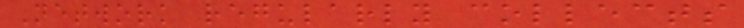Network regularly collects
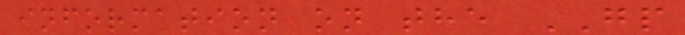information on the GP
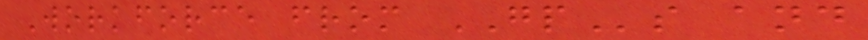Workforce from GPs and
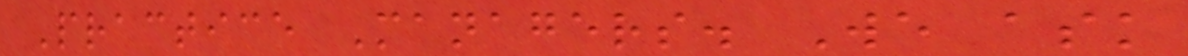Practice Managers. We ask
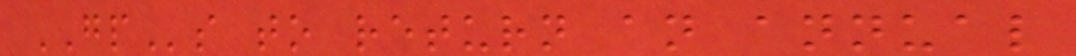GPs to return an annual
